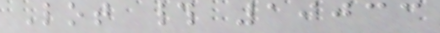Lot # 10033
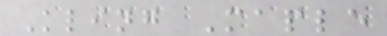Kling Maple
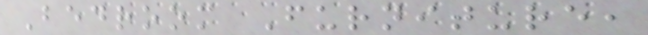Bedroom Furniture,
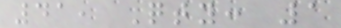41, Qty: 1
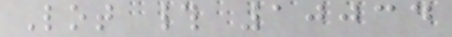Lot # 10034
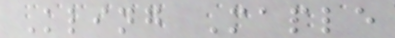Kling Maple
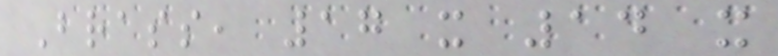Brass, 17 x 14 x
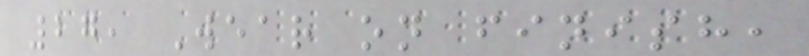27, Wear on finish,
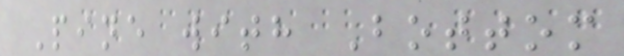Pine with Bottom
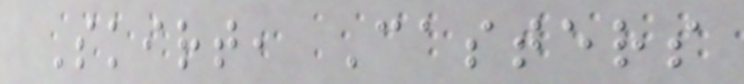Skirt, Casters
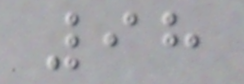98
